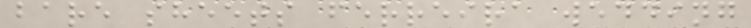bare sheets ferreira wedding
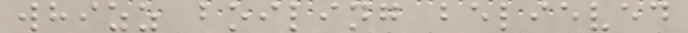whizz boiling believed
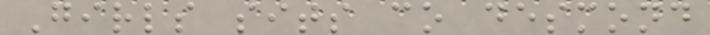Girls sits co desmond
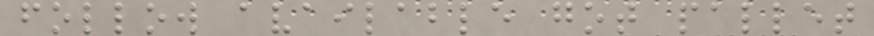follow available got pallet
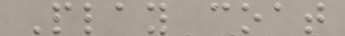Play coat
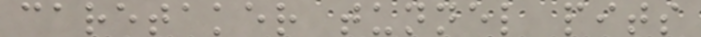caretaker tunnel pits
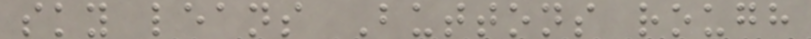sky leans Buttons rough
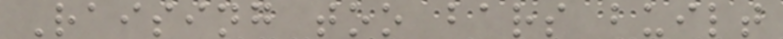Raising too bars built
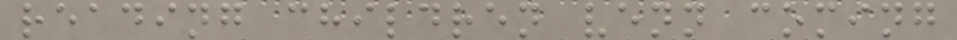reading children venn coming
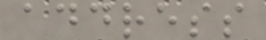address
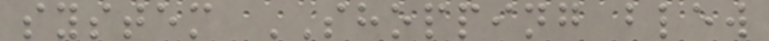system SHOPPING blew
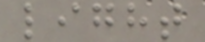light
